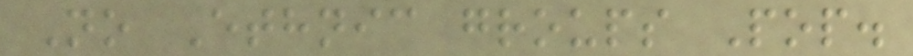No Ethnic groups Pop.
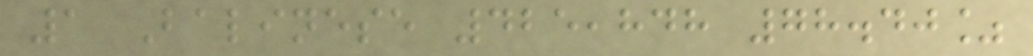1 Balinese 425,848 78.40%
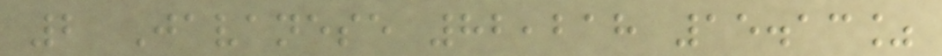2 Javanese 82,218 15.13%
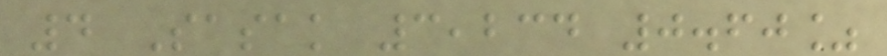4 Sasak 3,234 0.60%
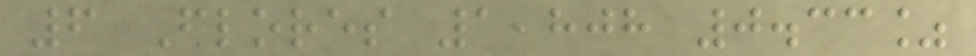6 Flores 1,808 0.33%
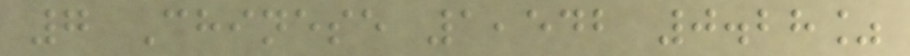7 Chinese 1,542 0.28%
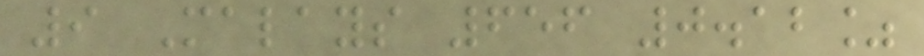9 Malays 656 0.12%
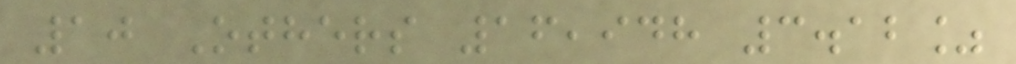10 Others 16,948 3.12%
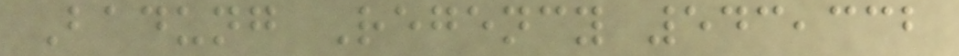Badung Regency 543,332
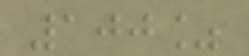100%
